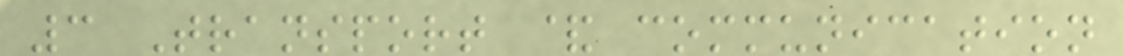3 Transport & communication
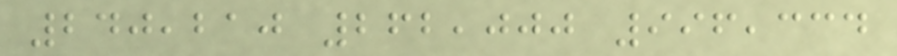240,210 262,000 996,334
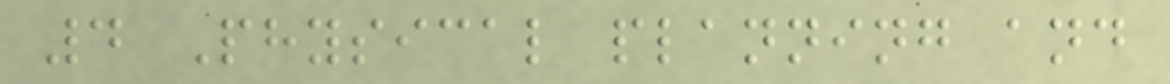4 Physical planning and
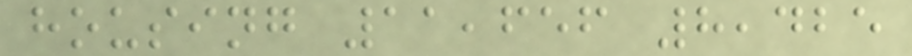housing 11,656 8,425
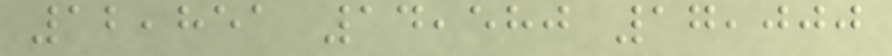12,851 14,580 17,000
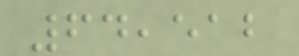64,512
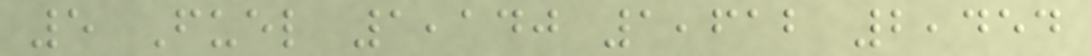5 Fuel 1,140 1,612 2,454
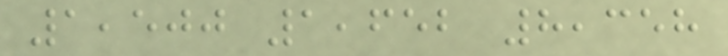1,500 1,652 8,358
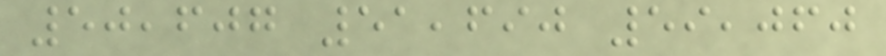50,607 51,690 59,060
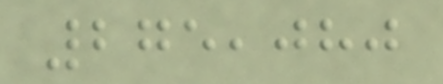275,080
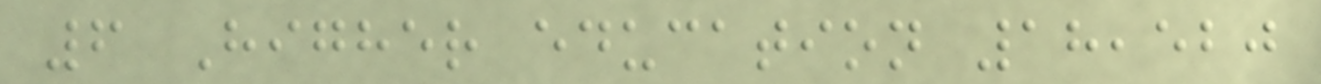6 Higher education 18,520
